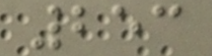253
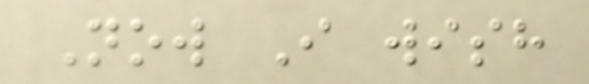Now I wish
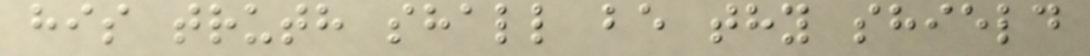his truth shall be thy shield
